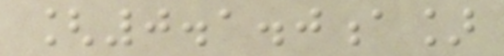[0.1.0a]
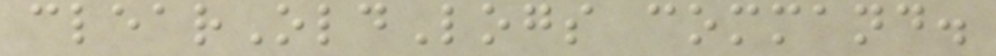clearOldLogs command.
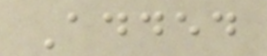Added
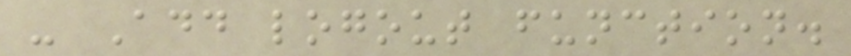- Add logout function.
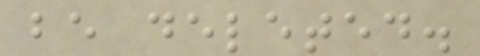be deleted.
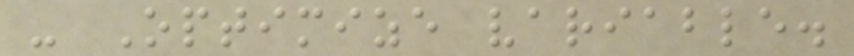- Optimize variable.
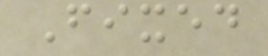Fixed
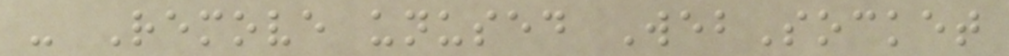- Remove unused WebSocket
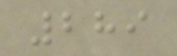289
